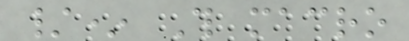/* This macro
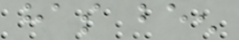has been
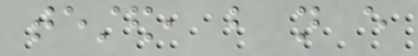tested, but not every
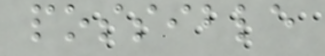possible
